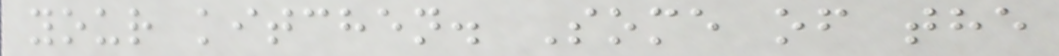your kitchen. Some of the
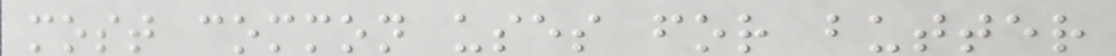most common uses for butter
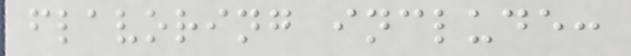flavoring include:
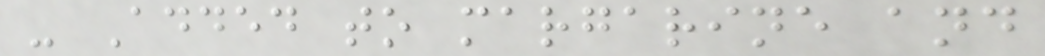- Added to margarine and
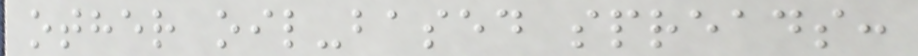other oil-based spreads:
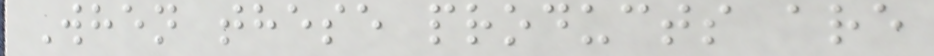When these products are
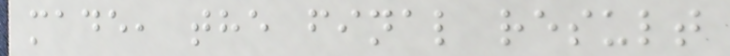made, the final result
